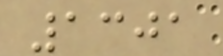1301
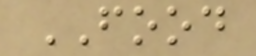FOOD
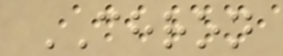CHRON
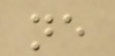ne
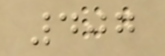407
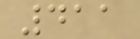411
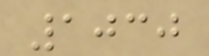1030
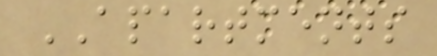APARTMENTS
